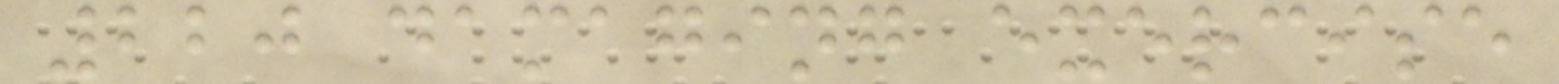220 damaging exercise
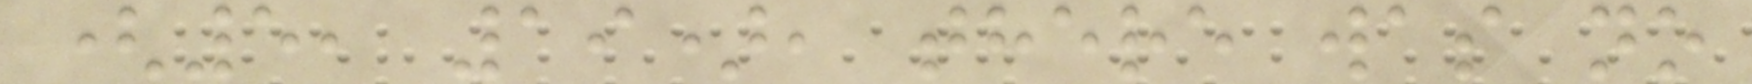(5, 19), there was no
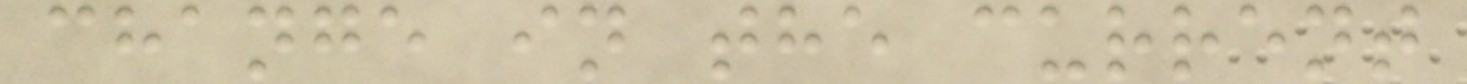change in the current
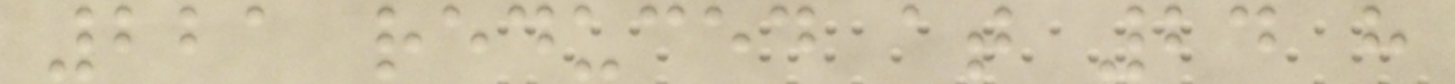221 reduced at 24 h
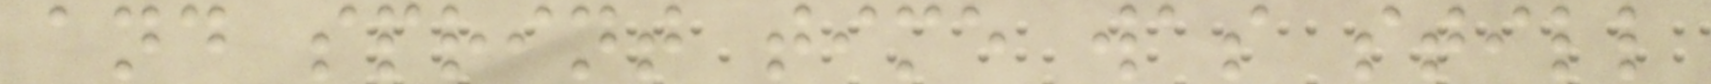and sprint time was still
